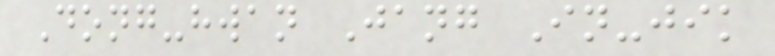Dong-hwan Jang In-jik
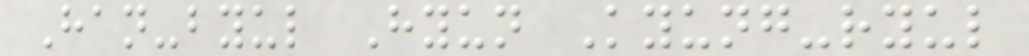Han-byul Hyun Kyung-ryul
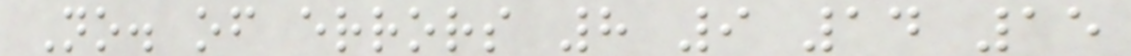No. of errors 8 9 14 15
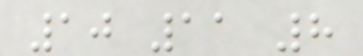10 11 8
